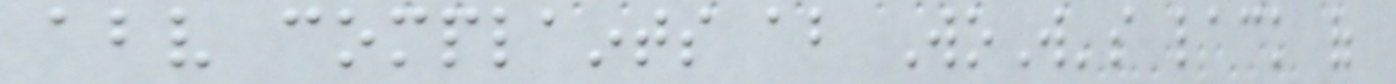above complaints about WoW's lack of
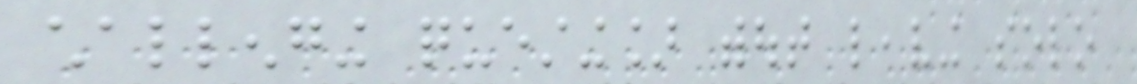challenging questing] without leaving solo
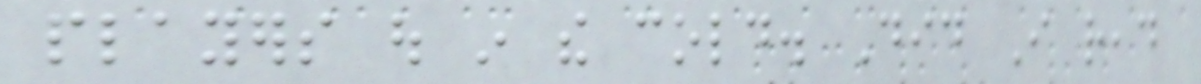players out in the cold. Did I read
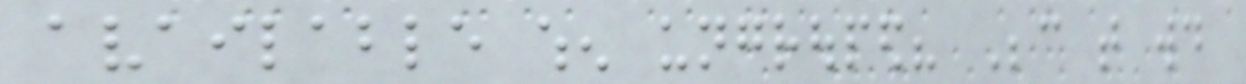available when ungrouped? Because that would
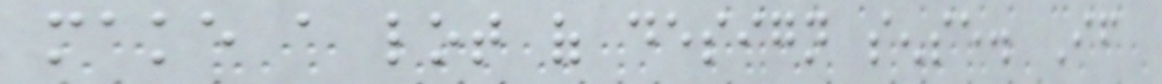make a lot of design sense. If
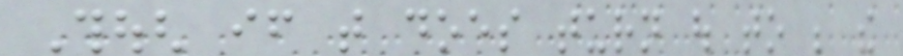Though if that does turn out to be the
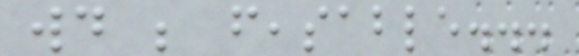would be feasable...
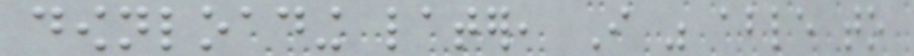downloading later, I was able to
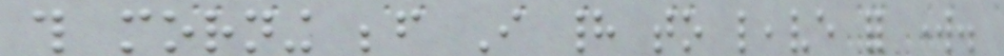this morning before I had to leave for work.
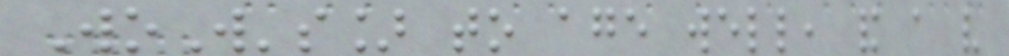WoW's] to age well, and a very
